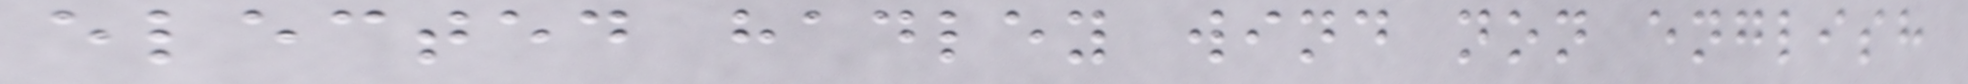elected hadley wind non english
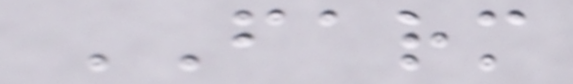FARM
